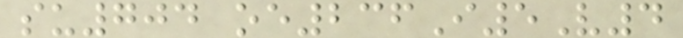su704 oe236I5V4
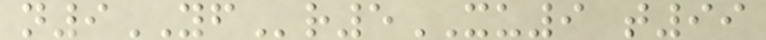n9YFr5XU9 t99
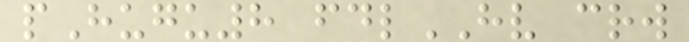pHugu8 fdlHV crw
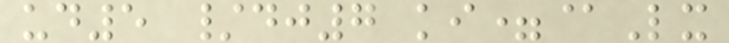ud5 /dj7 ki=@Lx
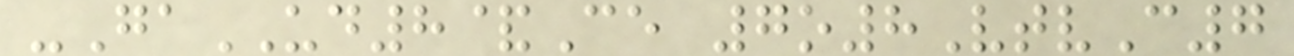-GaUD8&Ce 7o8VtvC7
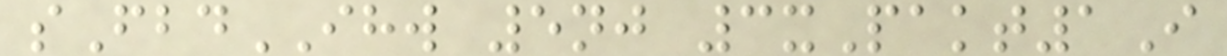sFbdIHW 5nj 3xPakt1I
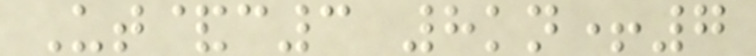Ut&c3 8kn+7
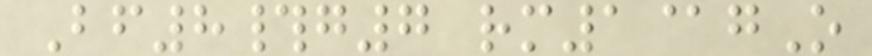Bf8#g7 rm1@gO
